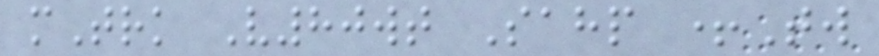mTrk V80wt Sahp +Tw
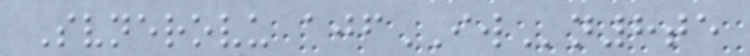Svnerovu ajfIWn8te
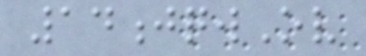14jqwOv
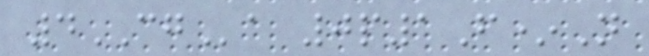4CGa 0p1F*N
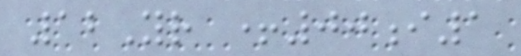12Yr +00i1
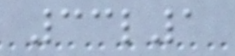33l1
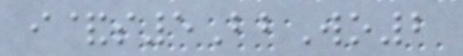i&s5BbWo2
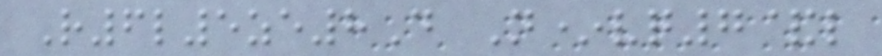R6l5ze8D N*vq7&l
